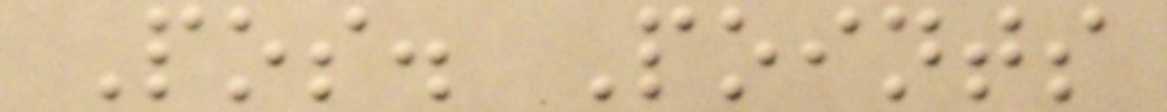Pos. Points
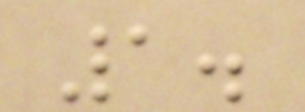1.
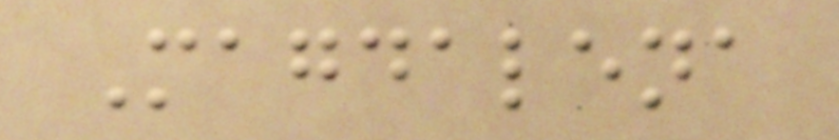Magdalena
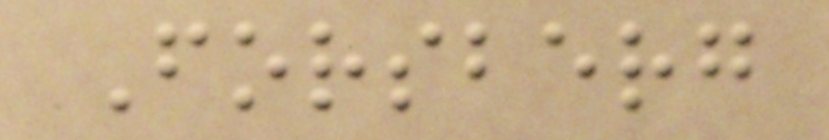Forsberg
